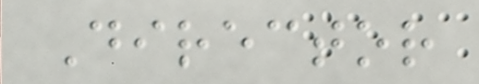Director
